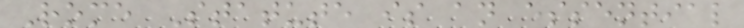Rome Statute is an essential
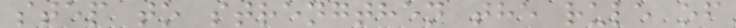step to strengthen the rule of
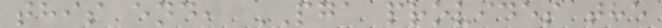this end, PGA provides the
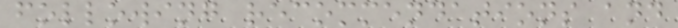following recommendations and
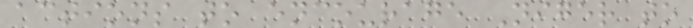actions to encourage Niger to
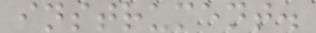instrument.
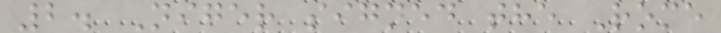2. Niger signed the Rome
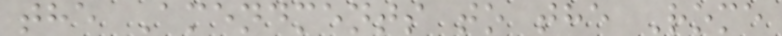the Amendments to the Rome
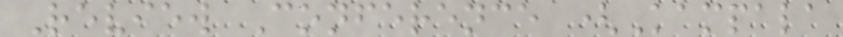Review Conference (Kampala
